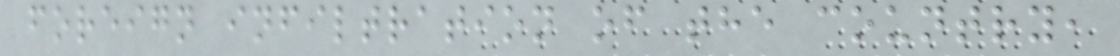foreign infiltration of the country,
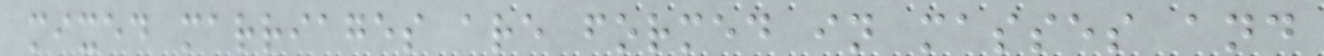mixed marriages are formed in masses and
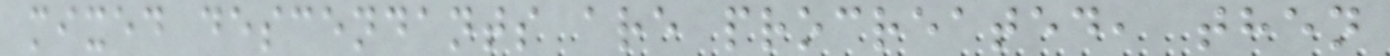mixed descendants are procreated, then
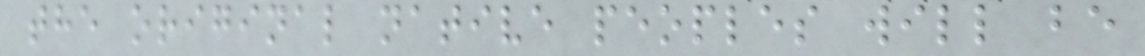the original native peoples will be
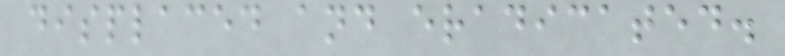displaced and eradicated.
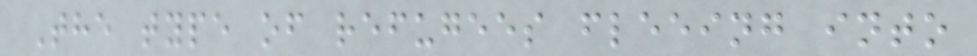The type of refugees fleeing into
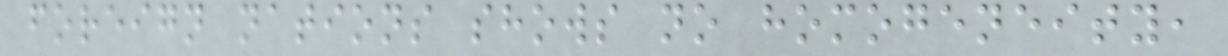foreign nations shows no homogeneity,
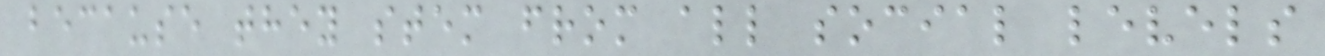because they stem from all social levels
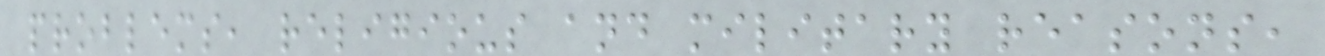problems, religious and military reasons,
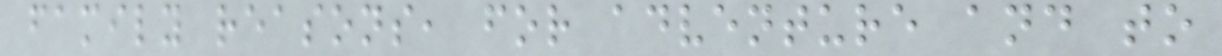family reasons, for adventure and to
